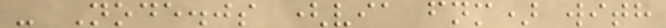- Node.js (via fnm) with
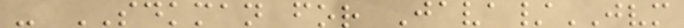- SDKMAN for Java/JVM
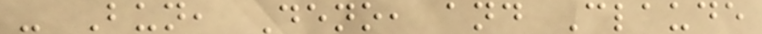- Bun, Deno, and Claude
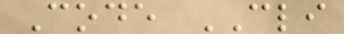Code CLI
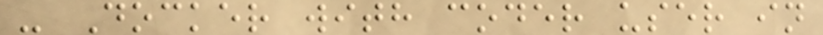- Docker with coder user in
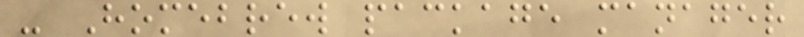- Homebrew package manager
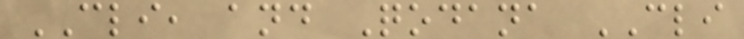CLI, and Qodana CLI
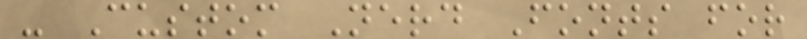- Custom Nerd Fonts for
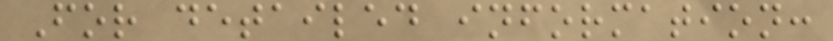For detailed information:
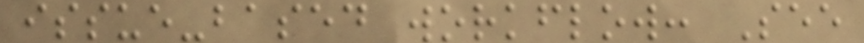issue-based workflow: See
